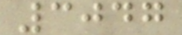3047
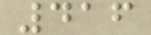416
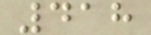418
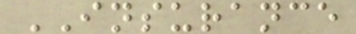INSURANCE
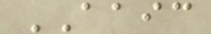AAIC
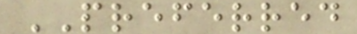PREFERRED
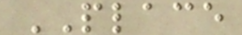PLACE
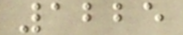1225
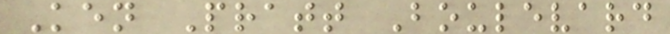Ken Pratt Boulevard
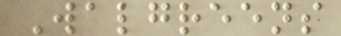Walgreens
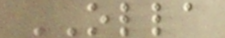OLLA
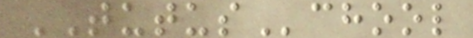TUTUSchool
